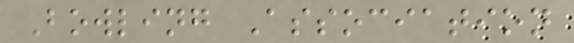Bowling Association
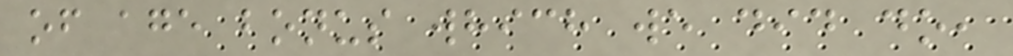of age bonus which we did do,
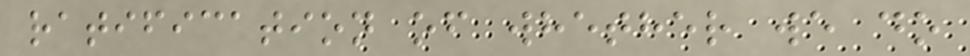ratification of whether we do
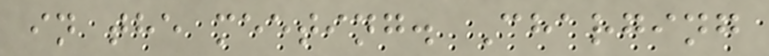in the meeting. Charging
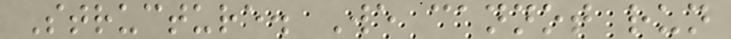Structure. We cannot run
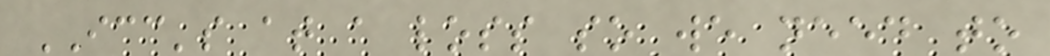ICC's at a loss so we need to
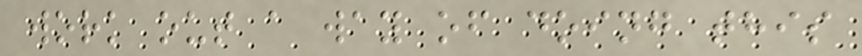work out a way of doing this
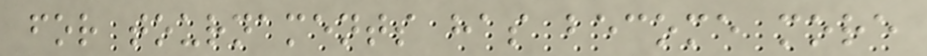for tournaments has become more
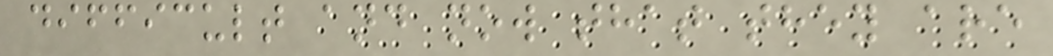difficult and now that they are
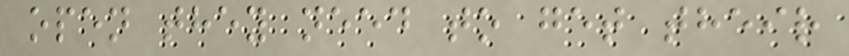open they need to get their
